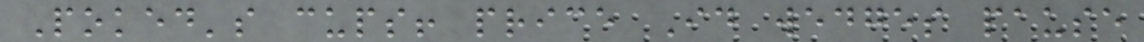Poked's cups! price Id wedges pause
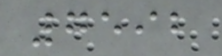7592
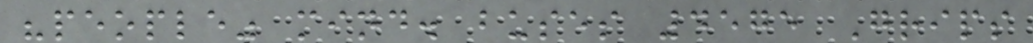"people" mind. buses 4575 Grips
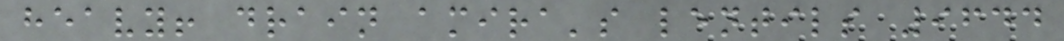heavy! drain amira's lentils 9644
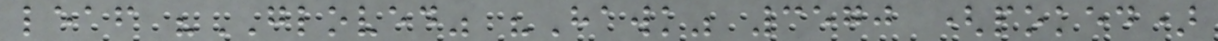leaf "GLOVED" "Hawk" 3570 (poked)
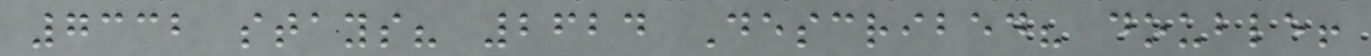7332 stays? 2624 Described? double!
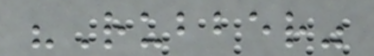"Rubber"
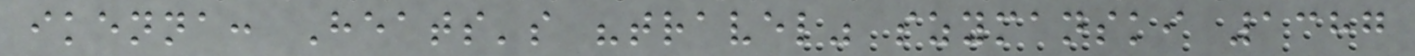ikenna: Heats's "travel" szymanski 1387
